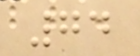74
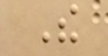The
